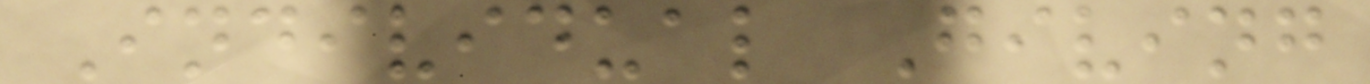Individual Giving
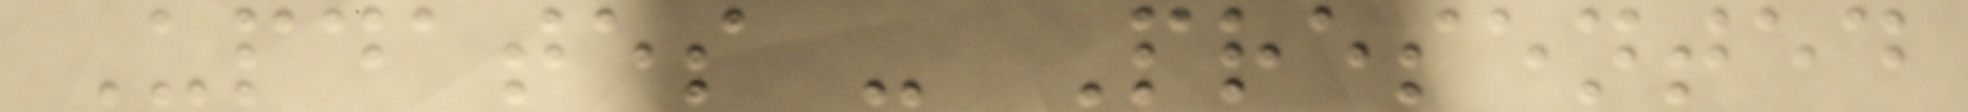Updates - Presented
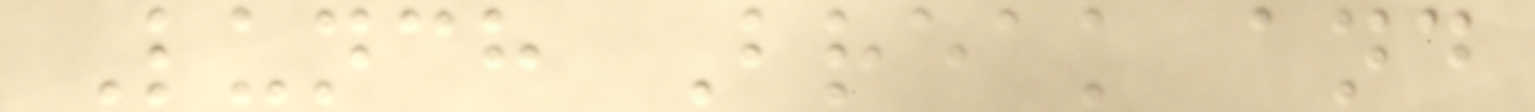Lunch Break and
